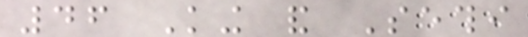46 King and Sethi
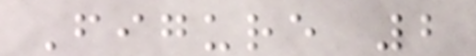Figure 2
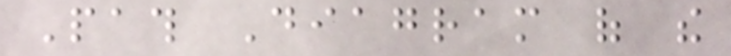Path Diagram of the
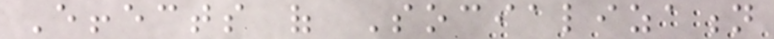Effects of Socialization
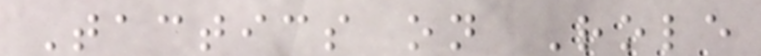Tactics on Role
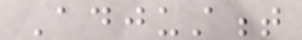Adjustment
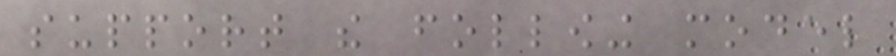support the following model
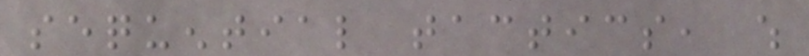sequential tactics, which
